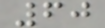60
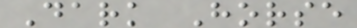Dark Horse
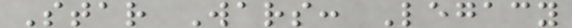Star Wars: Legacy
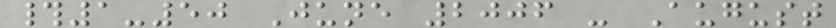#1-50 June 2006 - August
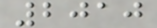2010
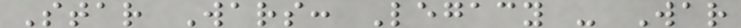Star Wars: Legacy - War
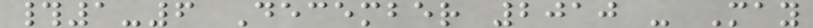#1-6 December 2010 - May
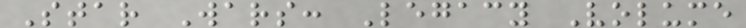Star Wars: Legacy Volume
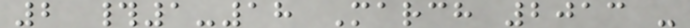2 #1-18 March 2013 -
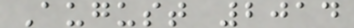August 2014
